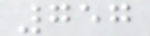757
